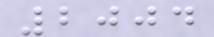2004
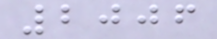2006
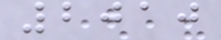2010
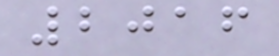2016
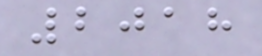2018
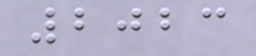2023
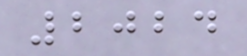2024
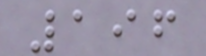196
